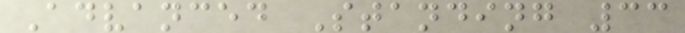Advanced Standing 33
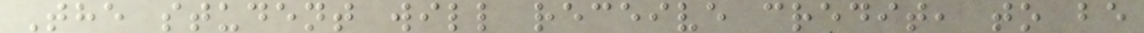The student will receive credit, to be
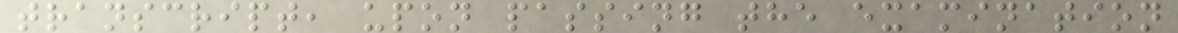transcript, upon passing the examination
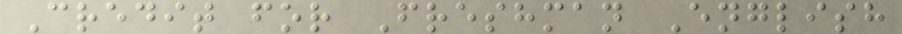Credit for Freshman English
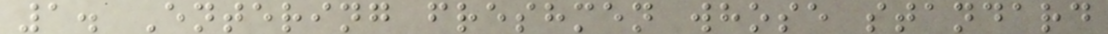1. Entering freshmen whose standard
